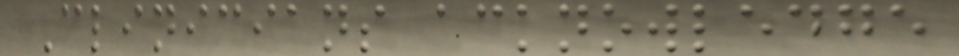Clinicians acknowledge
